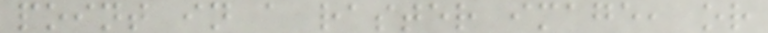point in a raster image, or
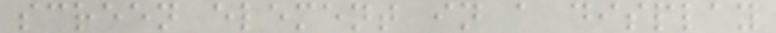screen element in a display
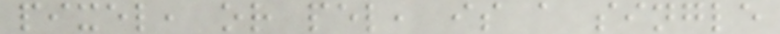pixel, or pel, is a single
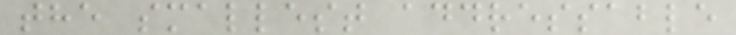the smallest addressable
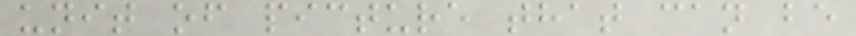unit of picture that can be
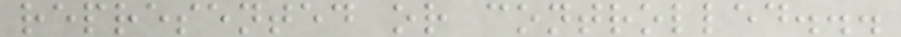represented or controlled...
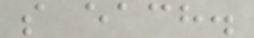s each.
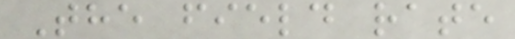The field rate
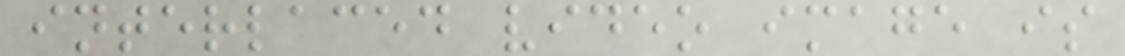interlaced video image is
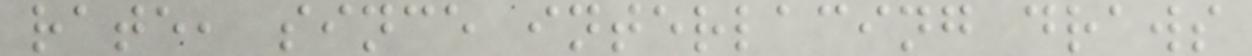rate, since interlacing draws
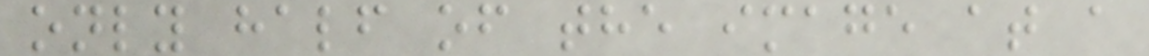only half of the image at a
